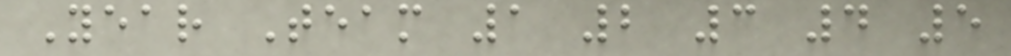Year Team 1 2 3 4 5
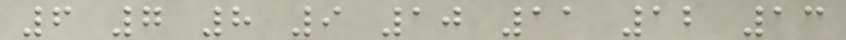6 7 8 9 10 11 12 13
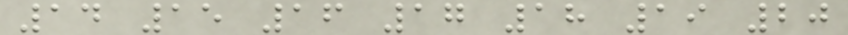14 15 16 17 18 19 20
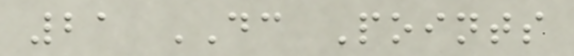21 DC Points
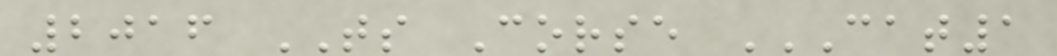2016 TS Corse CAT1
